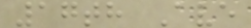17th Ave
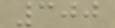300
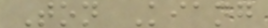Ton Kiang
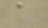a
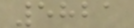5821
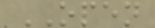OPEN
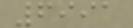6991
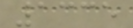1335
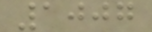1007
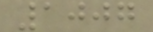1007
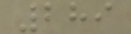289
